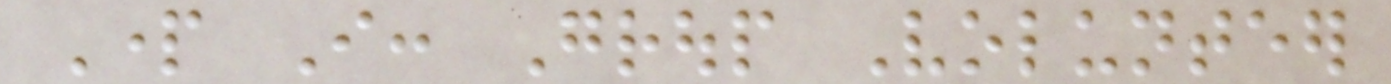Part I: Group Volunteer
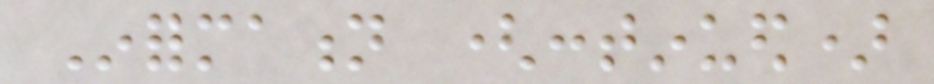Information (continued)
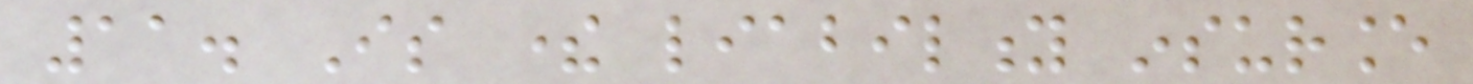11. Is there liability insurance
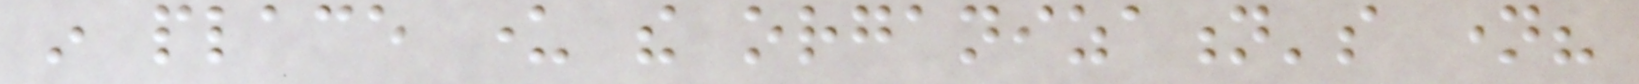in place under the organization's name?
